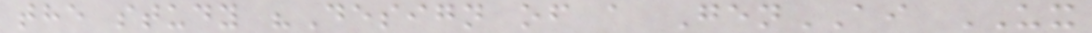the study "Design of a GenAI UX
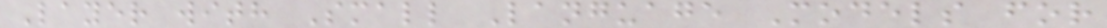Layer with Small Language Models for
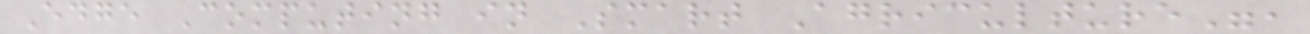Edge Computing in Smart Agriculture",
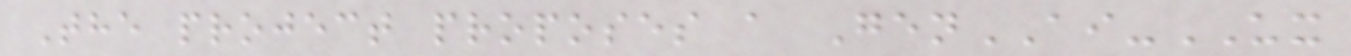The project proposes a GenAI-UX
